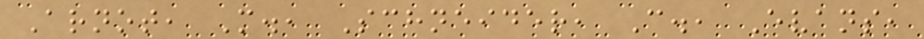Arnot, M., Schneider, C., Evans,
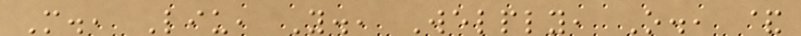M., Liu, Y., Welply, O., &
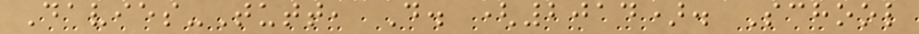Davies-Tutt, D. (2014). School
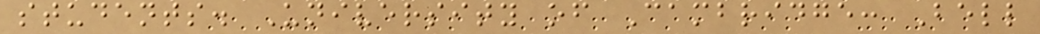students. University of Cambridge: Bell
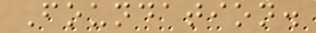Foundation.
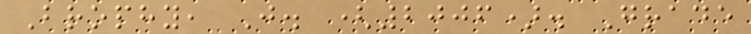Brophy, J. (2006). Grade
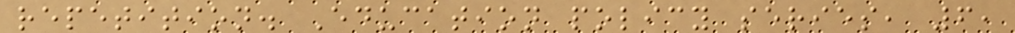repetition. Education policy series, 6,
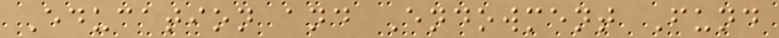Education and Endowment Fund
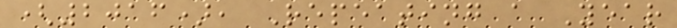(2016), Repeating a Year
